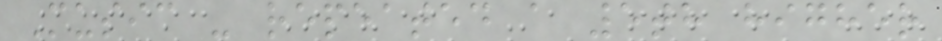Music - repeated a 5th higher
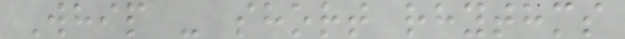Whip - short rhythms
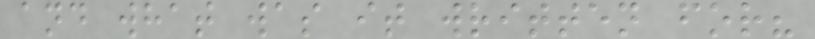and what was it written for?
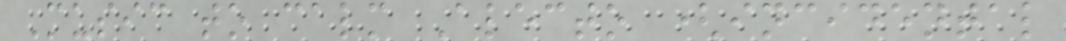Music to calm Alecto (incidental
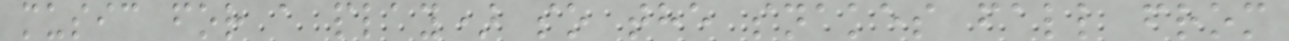music for a play) so the snakes fall from
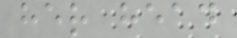her head
